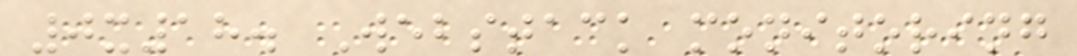0x18. Webstack monitoring
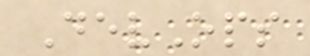DevOps
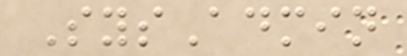SysAdmin
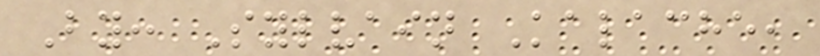By: Sylvain Kalache,
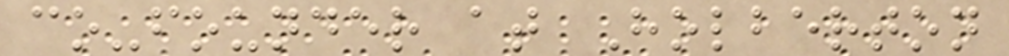co-founder at Holberton
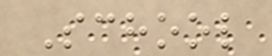School
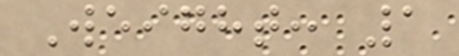Weight: 1
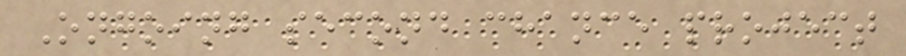Ongoing second chance project
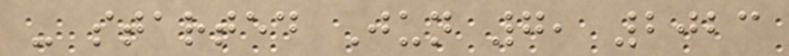- started Jun 7, 2023
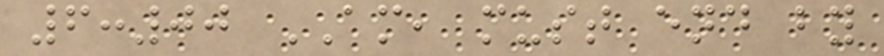6:00 AM, must end by
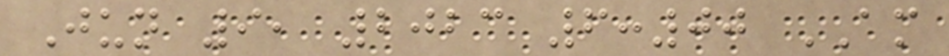Jun 9, 2023 6:00 AM
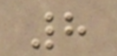8
